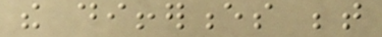the differences between
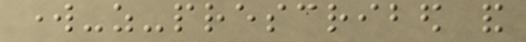work-as-prescribed and
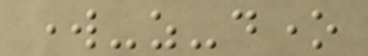work-as-done
